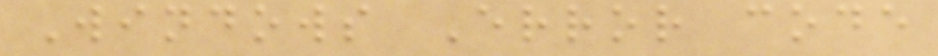Windows Error code
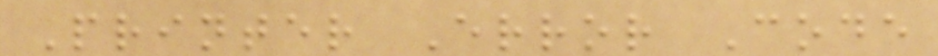Printer Error Code
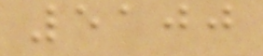5100
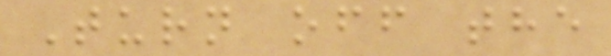Turn off the
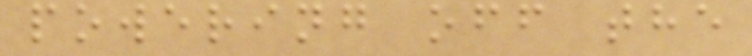powering off the
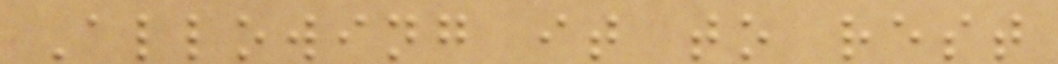Allowing it to rest
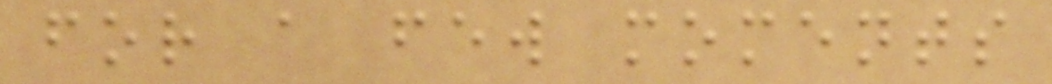for a few moments
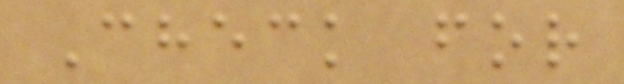Check for
